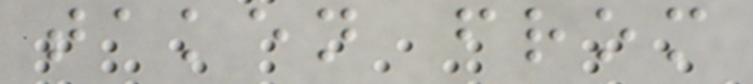taken from
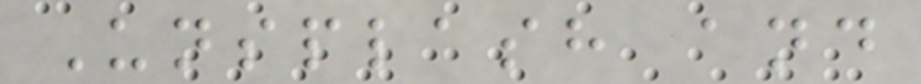Unsplash and
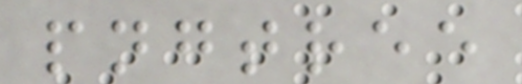pngtree
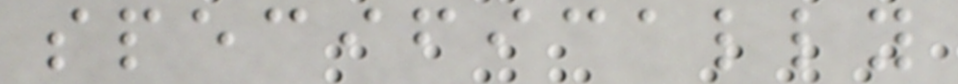specifically
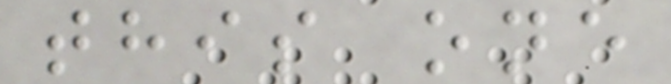this one
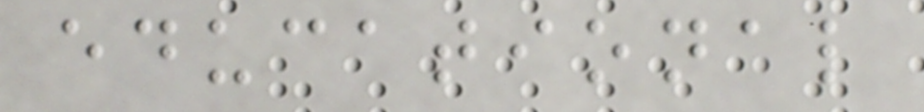educational
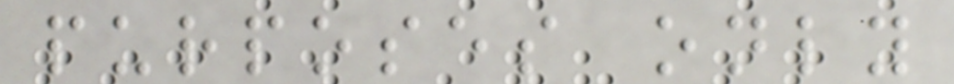purposes only
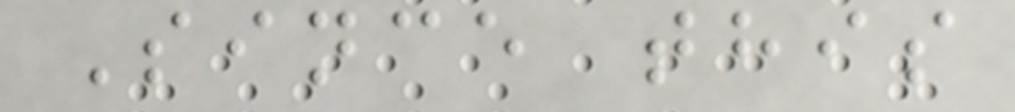Since this
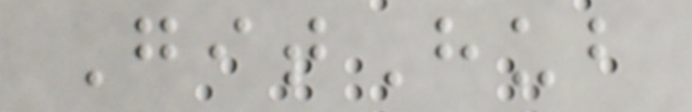GitHub
